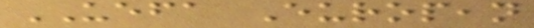UEFA European
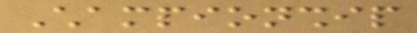Championship
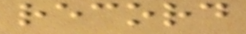record
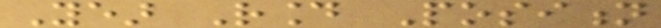Year Round Position
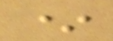*
